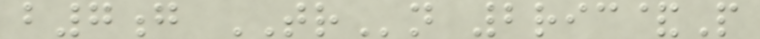b7g TRn 2ric&P
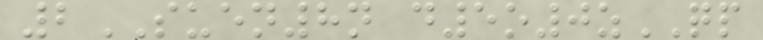2SUEN8n d5o0zQP
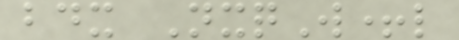bdx NxqW+l
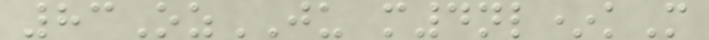83OzJU m4nl*kM
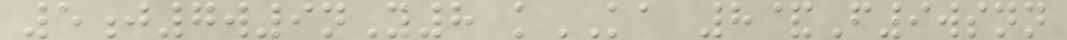5j7w9nY8 kKA 8&F9wsnn
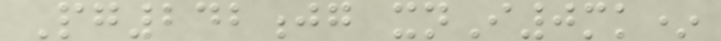Pg242jg xnI0mk*
